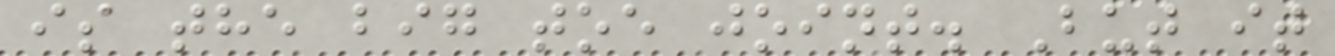is the big toe joint. But it
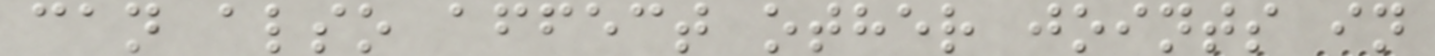can also affect other joints in
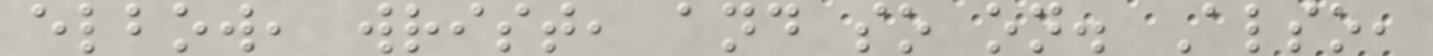elbow, wrist, and so on. Also,
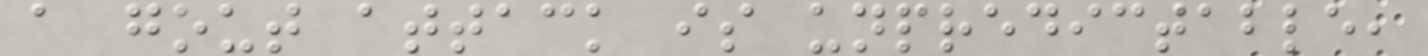a gout attack is unpredictable,
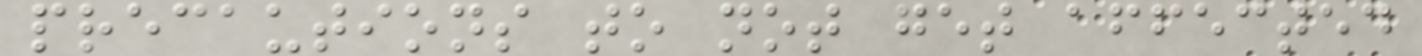precautions to not get affected
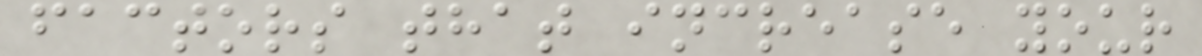factors that increase your
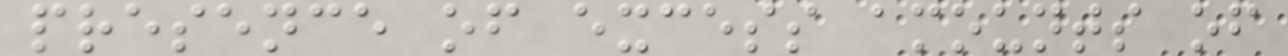presence of excess amounts of
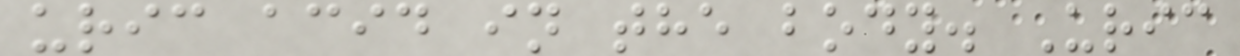uric acid in the body. Uric
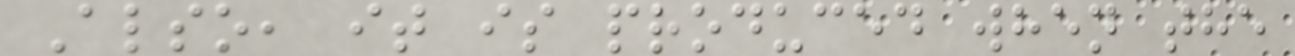Also, it is produced when the
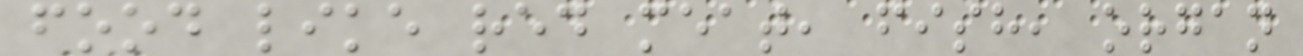food like red meat, fish, organ
